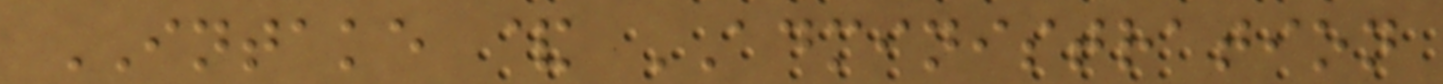INTAKE & ADMINISTRATION
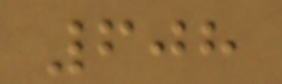608
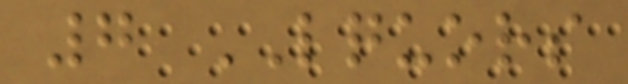7 LQUORS
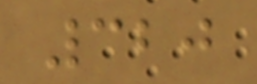320
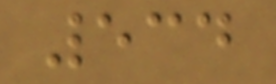534
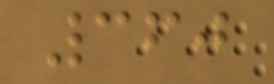360
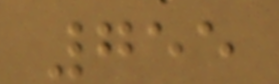755
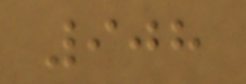908
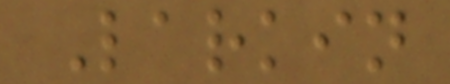Larkin
